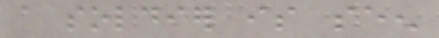a soldier is seen
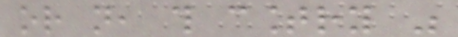or not, this country was
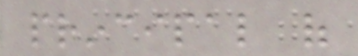principal of
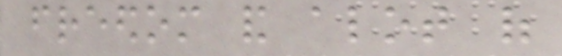freedom and alot of
